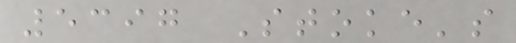5397 Stoke's
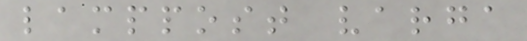lamppost varga
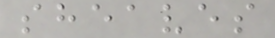sheaves
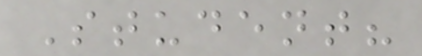Student?
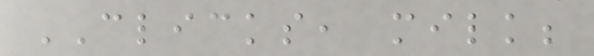CLICKS, milk;
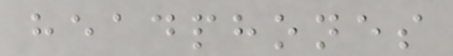headphones
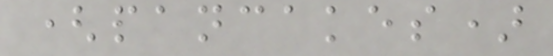(pancakes)
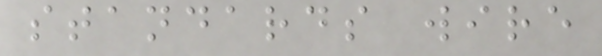standards wire
